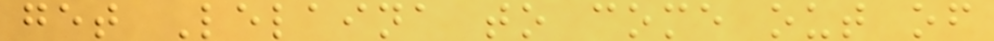get Lelaina to come out of
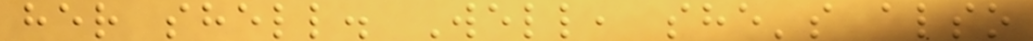her shell. Well, she's also
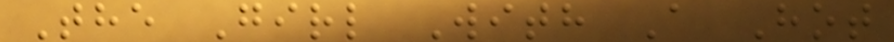The Girl With A Hot
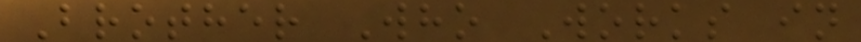Brother Who Works in
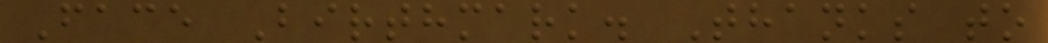Face Birthmark. Thanks to
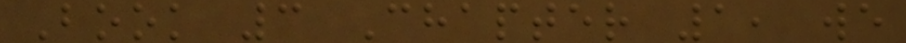Book 3 Chapter 1, we
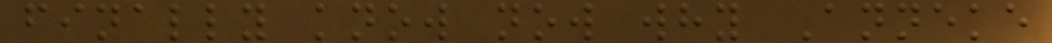finally know now why Anneke
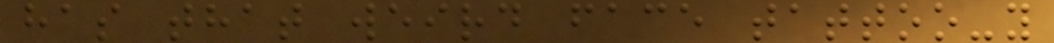has that weird face tattoo-y
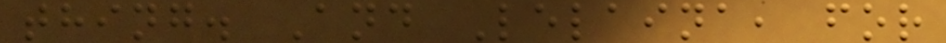thing. And Lelaina, for
